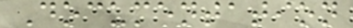Documentation
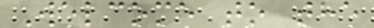Welcome to the
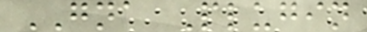GNA Plugin
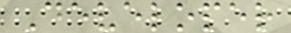Developer
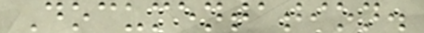Documentation.
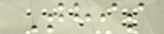This
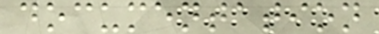documentation
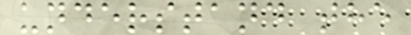understand the
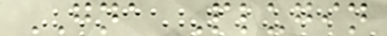GNA Plugin
